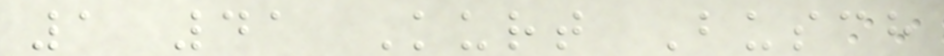1 41 Kurt Busch
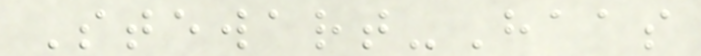Stewart-Haas
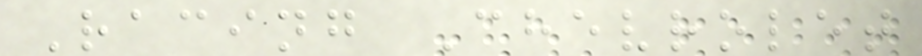Racing Chevrolet
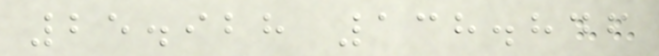25.928 138.846
